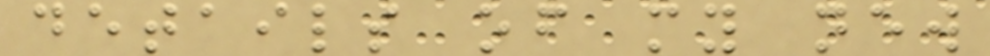details of my new
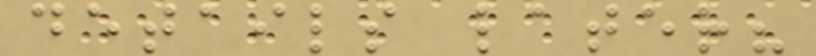details later?
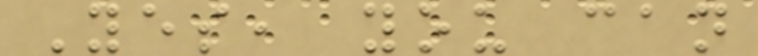Yes, you can
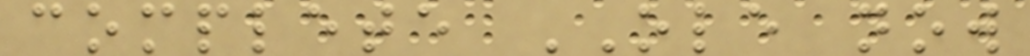complete OLE now
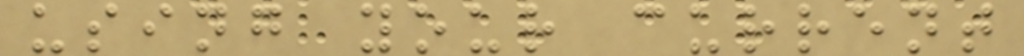using your current
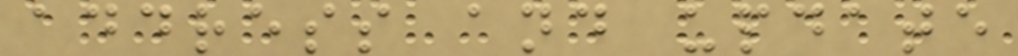address and update
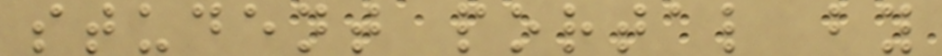student portal by
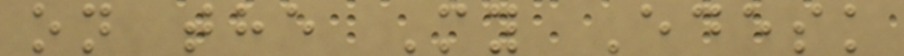on the My Edesk
